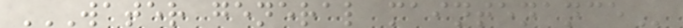WATER GENERAL MAINTENANCE
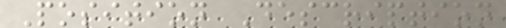Position Description
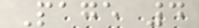Page 4
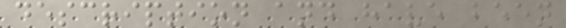description and have been
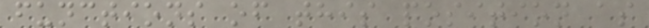functions of this position as
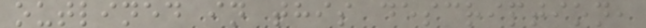outlined in this description,
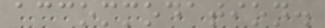accommodation.
